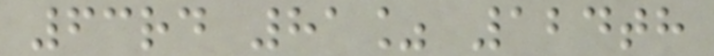63rd 81% 124th
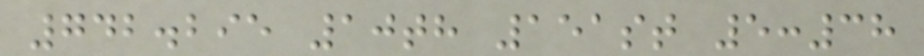742.295 10th 151st 5:38
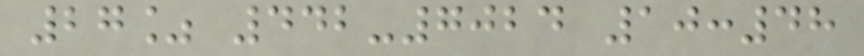27% 442-7024 10:48
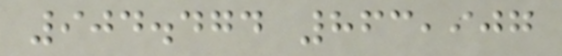904.474 863,907
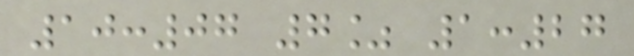10:07 7% 1:27
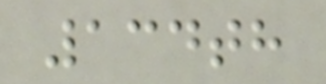134th
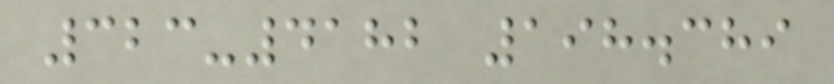323-4182 198.389
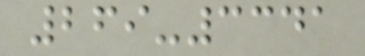269-3341
